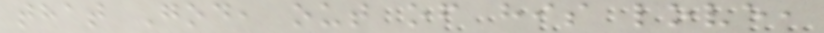that God, out of his love,
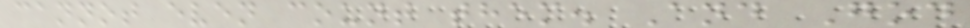cannot even count them. And God
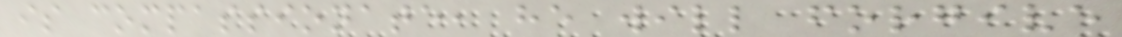is compassionate, he will forgive
